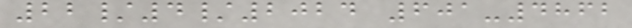22/4/2024 601-4862
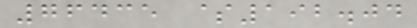76435 $192.04
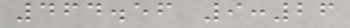464.56 9:26
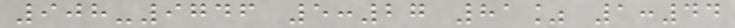908-9746 5:27 81% 1:44
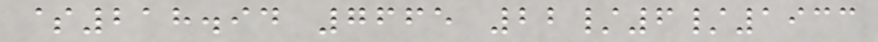$218.94 7665 22/6/1933
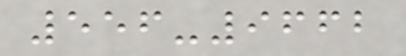556-9662
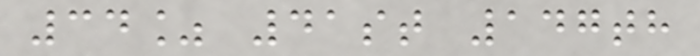34% 41st 147th
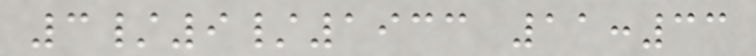3/9/1933 11:33
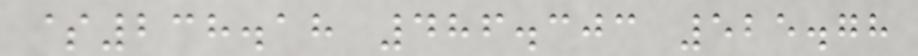$238.18 486.303 525.78
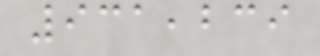931,239
